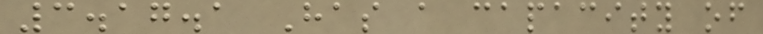3.17.1 Has a capacity of
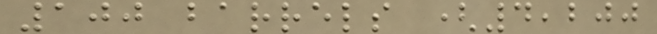100 barrels (4,200
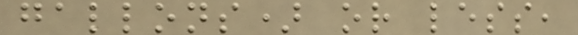gallons) or less,
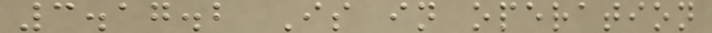3.17.2 Is in operation
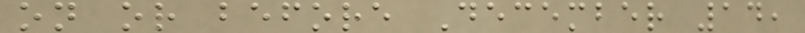on or before December 14,
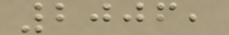2006,
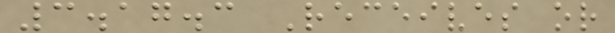3.17.3 Receives or
